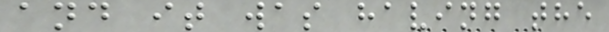and it was having the
